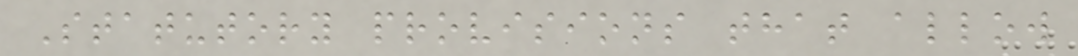Statutory provisions that allow
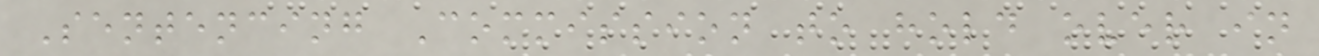Sentencing Commission to hold over in
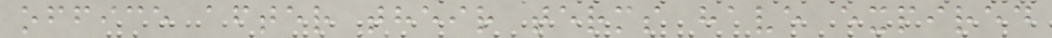office after their terms have expired
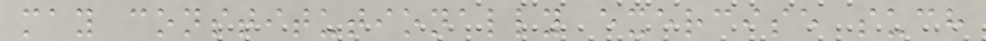may constitutionally exercise such
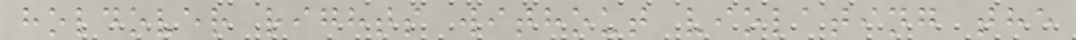holdover rights without violating the
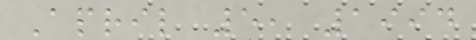April 5, 1994
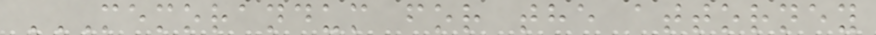MEMORANDUM FOR THE ATTORNEY
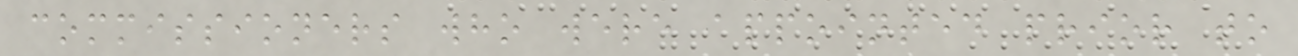commissioners who were appointed prior to
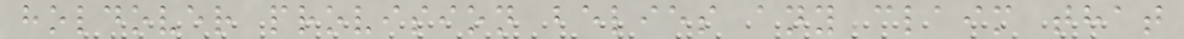holdover provision belies any claim that
